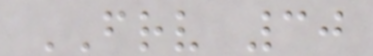FRV 30
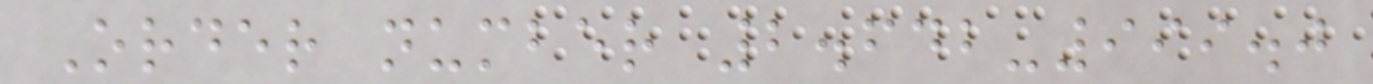Order number 2.642-999.0
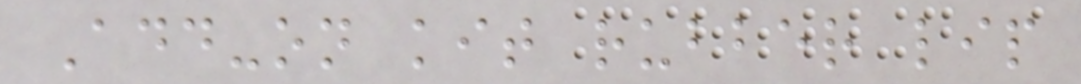Add-on kit rubber lip
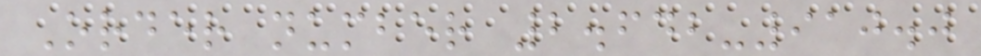Order number 2.642-910.0
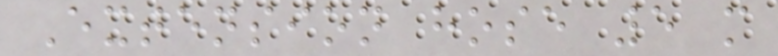Extension hose 5 m
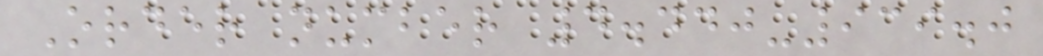Order number 4.440-939.0
